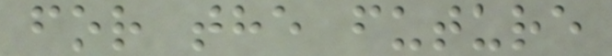for the future
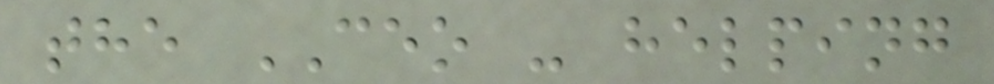the CEO - helping
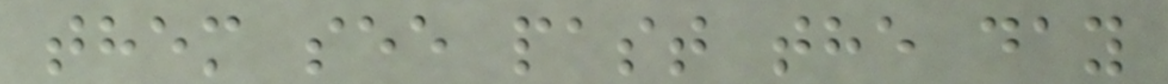them see past the day
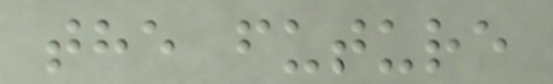the future
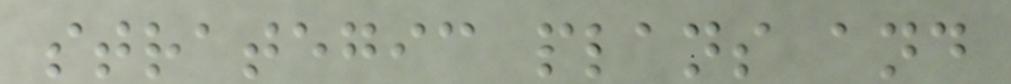strategic plans and
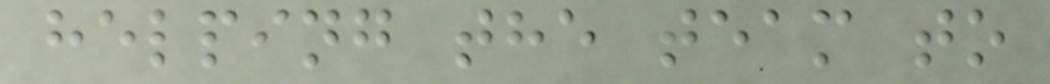helping the team to
